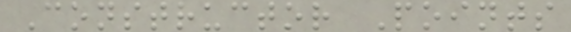Constructor Points
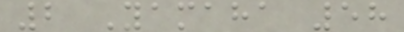2 Yamaha 58
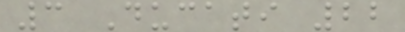3 Ducati 22
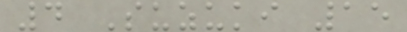4 Suzuki 15
